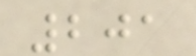201
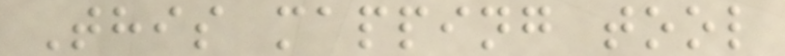This mapping tool
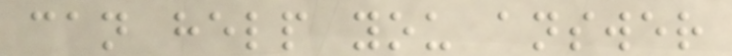can help you answer
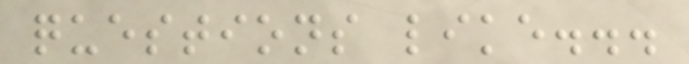questions like...
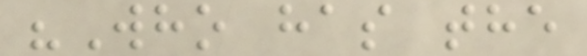"Who has the
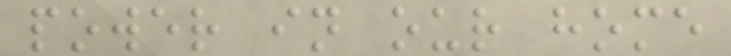power in our home
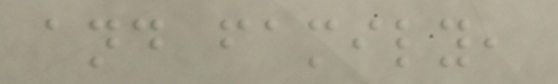and family,
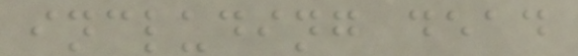including dead
